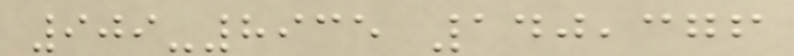909-8935 140,376
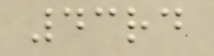43rd
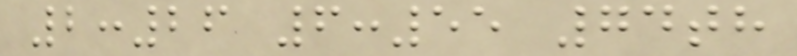2:26 6:55 74th
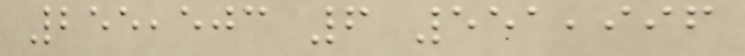255,503 6 551,996
